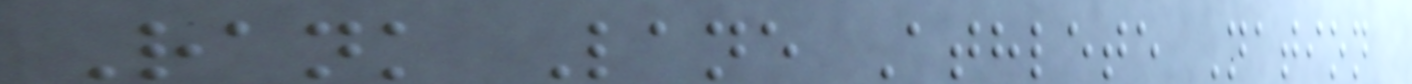Rank Lane Athlete Nation
